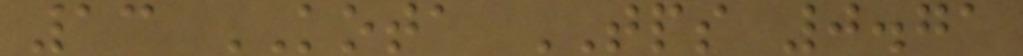13 KOTA TPS 0.71
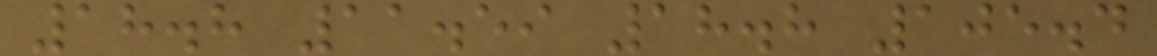18.8 11.59 18.8 105.4
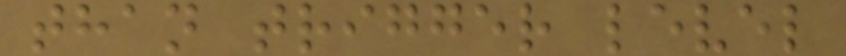than trigger level
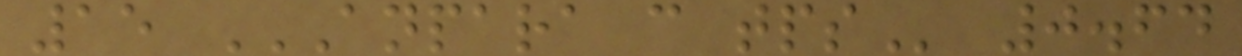15 ANPARA C TPS 0.64
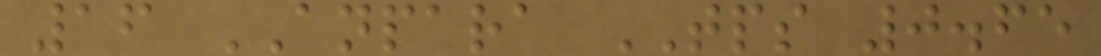16 ANPARA TPS 0.65
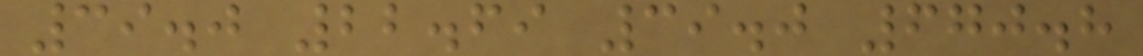39.0 22.69 39.0 670.8
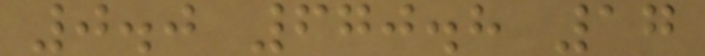0.0 670.8 17
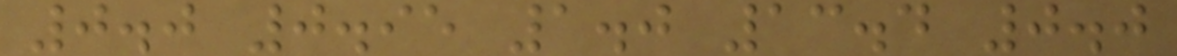0.0 0.95 1.0 13.4 0.0
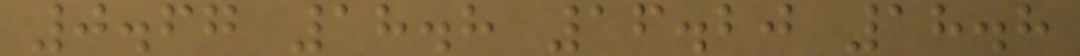0.67 18.8 16.20 18.8
